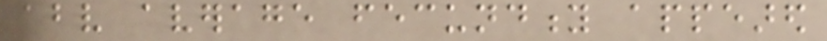above average fecundity appeared
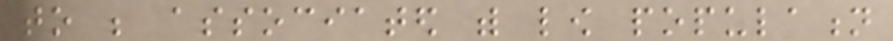to be associated with low population
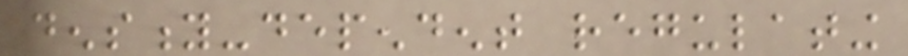density-dependent regulating
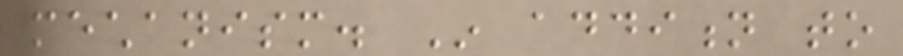mechanism. In addition to
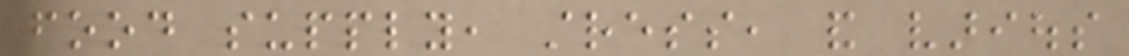food supply, stress, and various
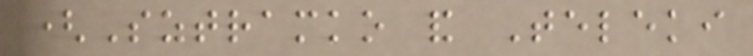(Sztramko and Teleki
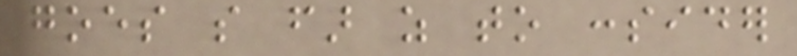goes so far as to consider
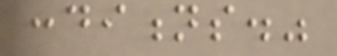conditions."
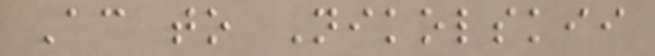According to Nikolskii
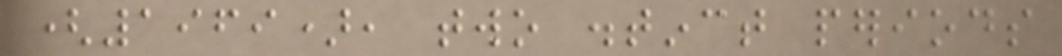(1969), two distinct periods
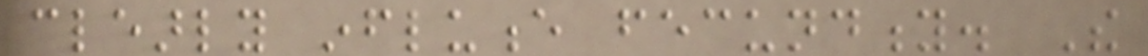clearly influence fecundity. The
